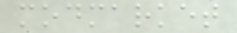modmarket
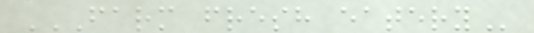FARM FRESH EATERY
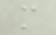m
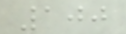100
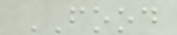FOOD
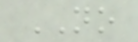NO
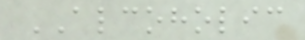ALCOHOLIC
